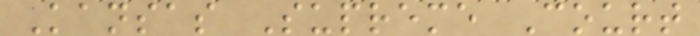Kansas Supreme Court
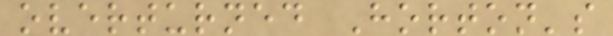overturned Horton's
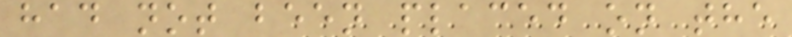had not been placed on the
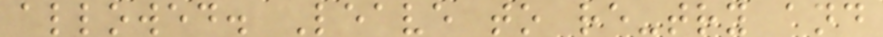allowed. Leave to re-try and
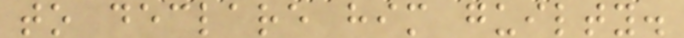to declare him guilty.
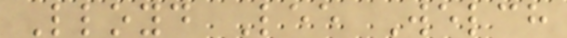Lloyd Lee Welch
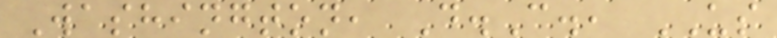Washington, D.C., US
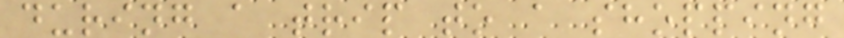during a trip to a shopping
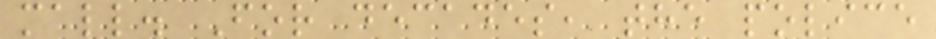mall. For decades, the police
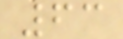63
